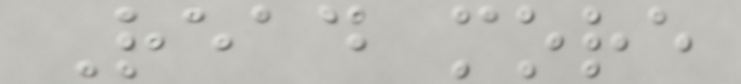Read more
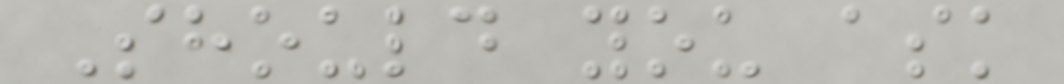Should you ask
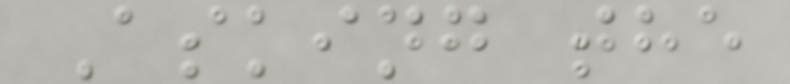Asking the
